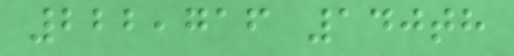222,716 140th
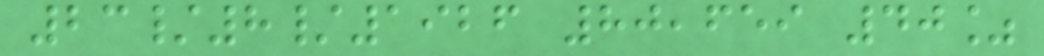23/8/1926 80,659 40%
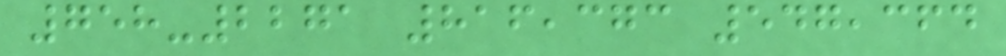758-2271 816,373 547,364
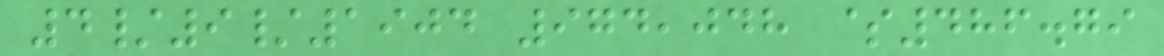4/9/1904 974,048 $486.79
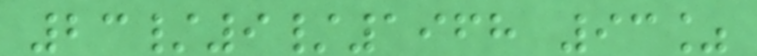23/9/1968 93%
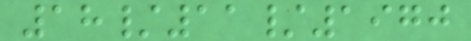18/11/1970
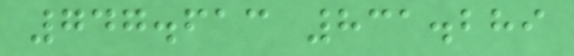747.613 831.289
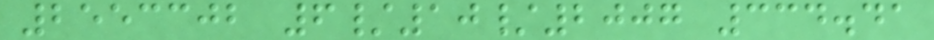2553302 6/10/2007 334.41
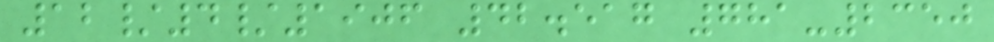12/4/1906 42.517 781-2350
